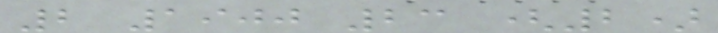2 1900 23 (2)
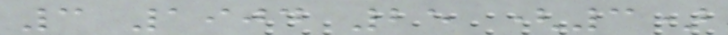3 1904 25 (3)
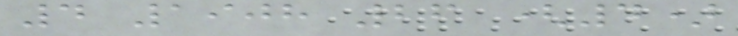4 1908 26 (4)
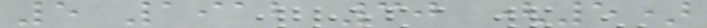5 1912 30 (5)
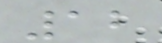12
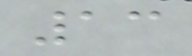13
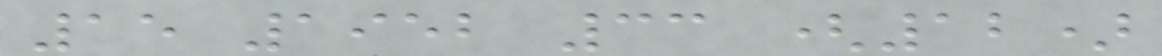15 1952 33 (12)
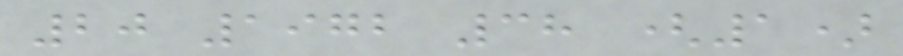20 1972 38 (1)
